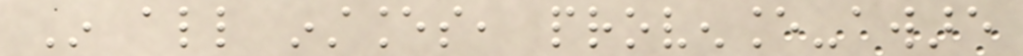In all instances, provenance-aware
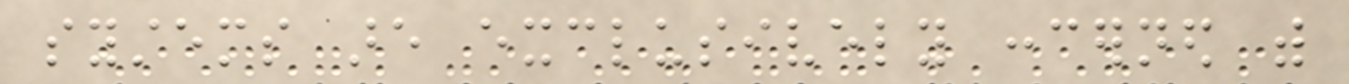systems are exclusively concerned with
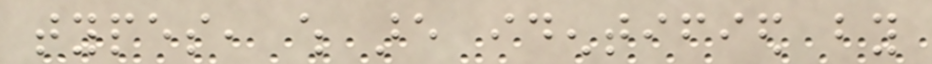types, which are identified by
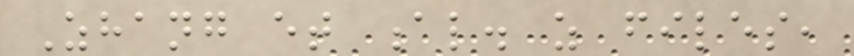Zhang et al. as files,
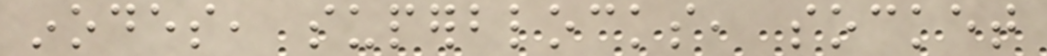inodes, superblocks, socket
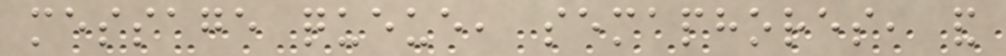message queue, semaphores, and
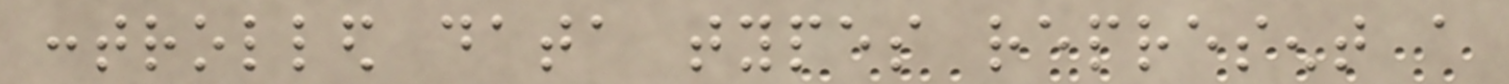controlled data types represent a
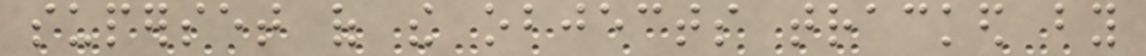superset of the objects tracked by
